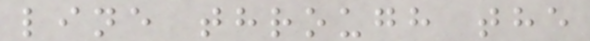line through the
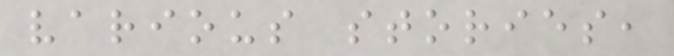various stories,
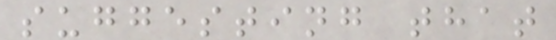suggesting that
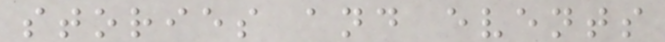stories and events
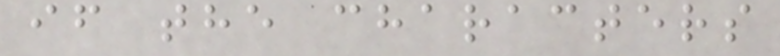if the characters
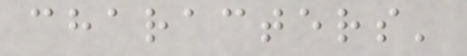characters'
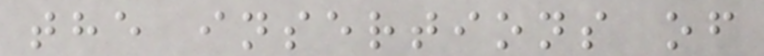the insertions of
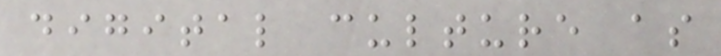digital culture as
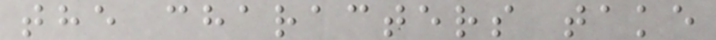the characters take
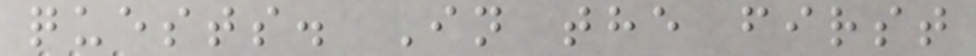quests. In the first
